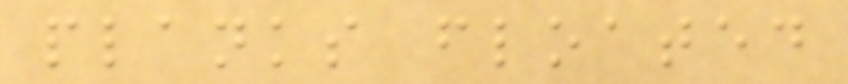planks floated
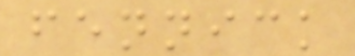fennick
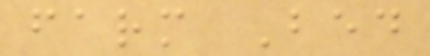farm Bed
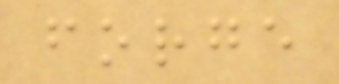forge
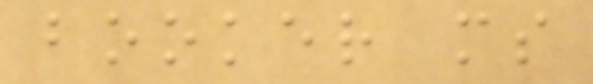booker ms
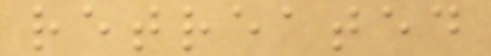retreated
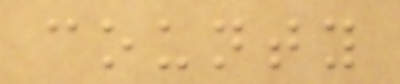county
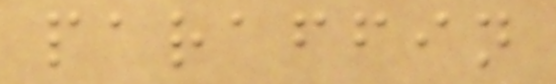paraffin
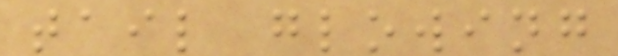tail glowing
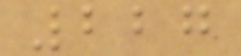227
